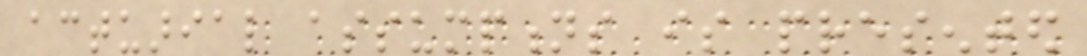actuarial assumptions is presented
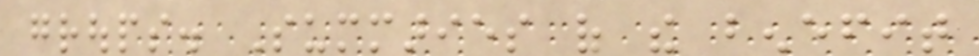groups. Summaries of the benefit
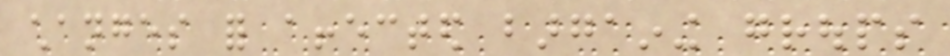changes for affected bargaining groups
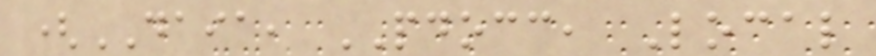(DAIA, PDOCC, Local
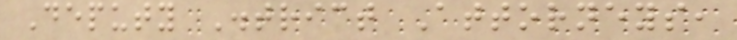Deputy District Attorneys,
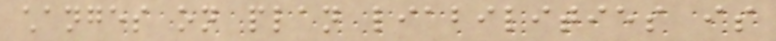changes on plan liabilities is
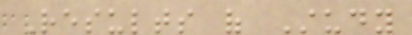Results of Study
